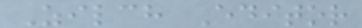Zilch Editor
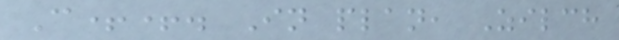C++. In plan, Zilch
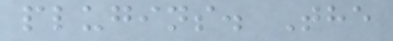plugins. The
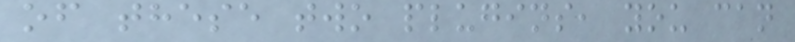of these two plugins, you can
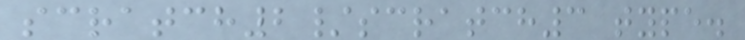scratch2/scratch3 type.
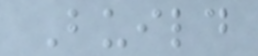Build
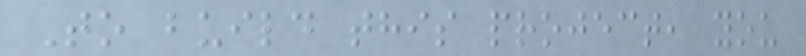To build this project, you
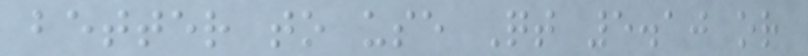better to use Qt 5.10 or
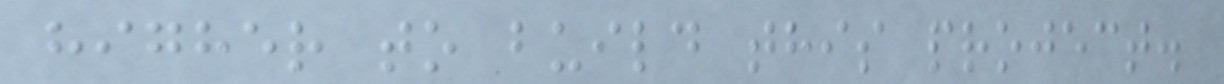higher to build this project.
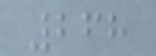268
